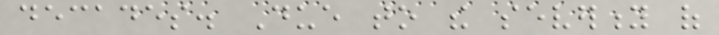decades. Due to the severity of
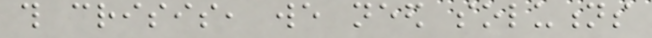this crisis, we need solutions
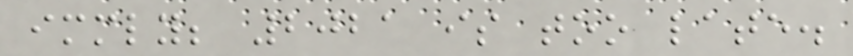immediately; 2021 is too late.
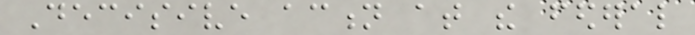Decisive action at the federal
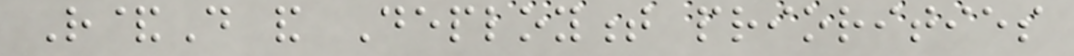R&D and Deployment priorities
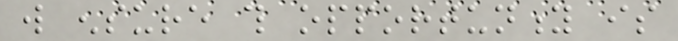will ensure this opportunity is
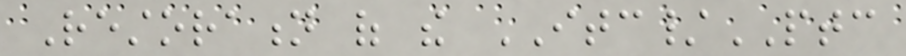Restoration of the ITC/PTC
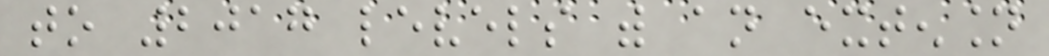to 2017 levels with an extension
